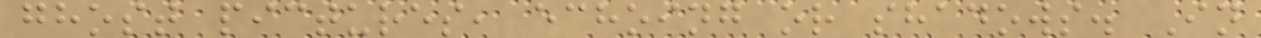ghost pictures, echoing or shadows. In
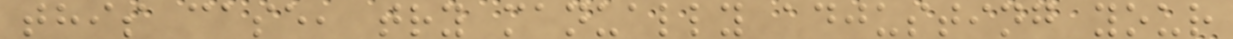this case, try manually adjusting your
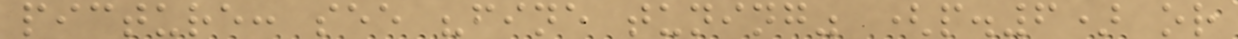picture: see "fine tuning" (p.6) or
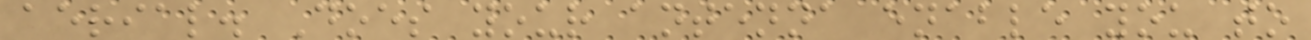aerial. Does your antenna enable you to
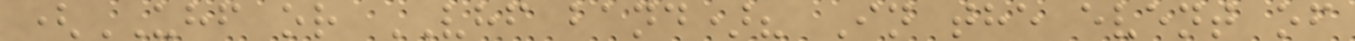(UHF or VHF band)? In the event of
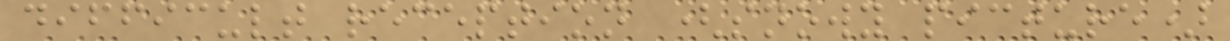difficult reception (snowy picture)
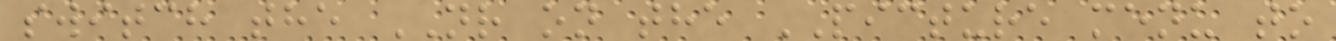switch the NR on the PICTURE menu to
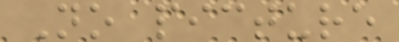No picture
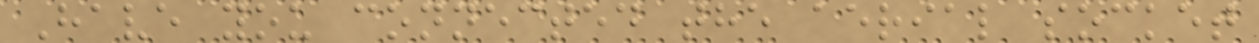Have you connected the aerial socket
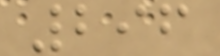296
